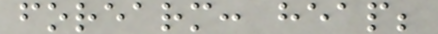forearm: heap;
